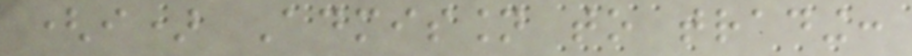(i) Admission to trading:
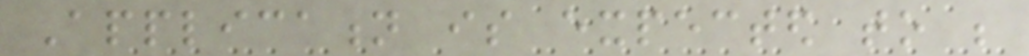Application is expected to be
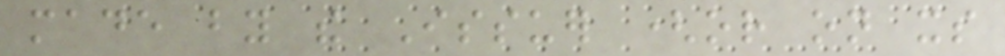made by the Issuer (or on its
